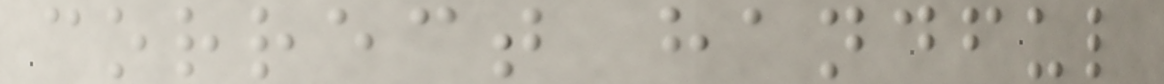correct handful
